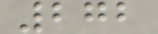272
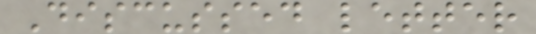Discussed letter
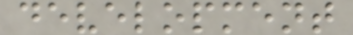development
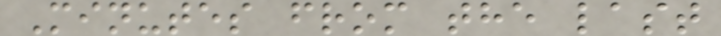Minutes from the last
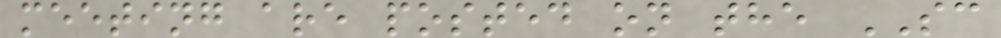meeting are posted on the SC
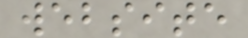website
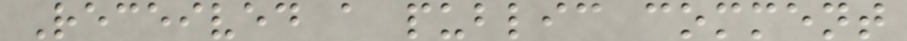Received a public comment
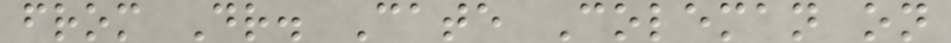from Dr. Cate Coleman on
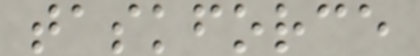taskforce
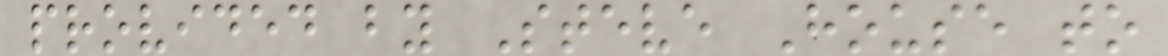provided by Steve House to
